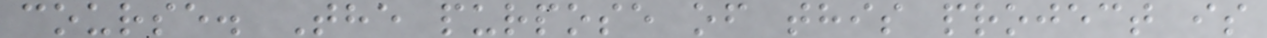course. The purpose of this project is
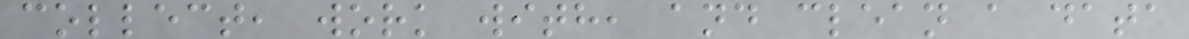collect, work with, and clean a data
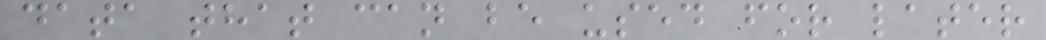data that can be used for later
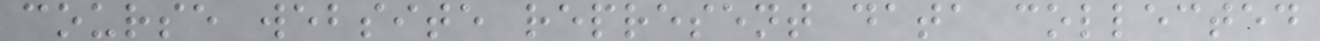course website represent data collected
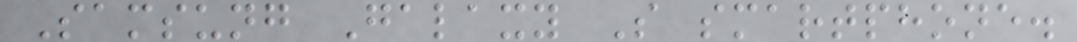Samsung Galaxy S smartphone.
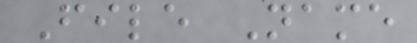File Name
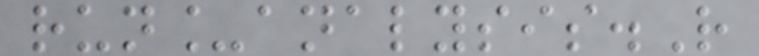run_analysis.R
